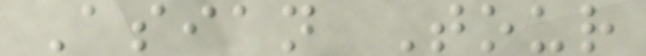Asian Tour
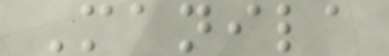Manila
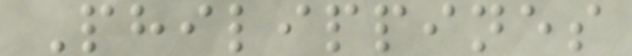Philippines
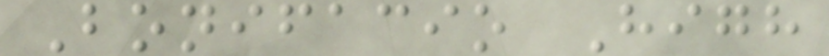Bonifacio High
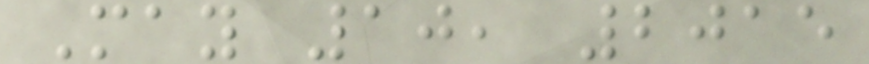May 10, 2015
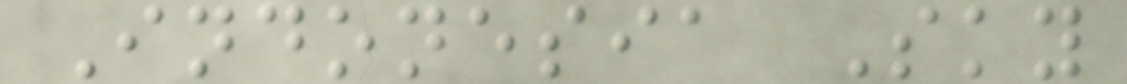Indonesia Sky
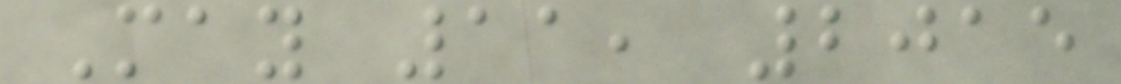May 11, 2015
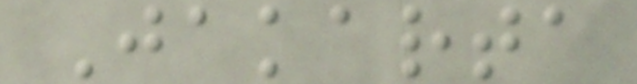Jakarta
